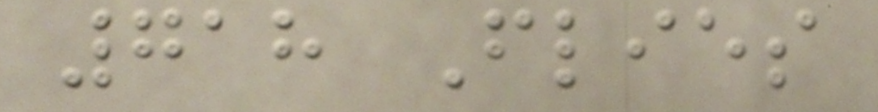718 Flies
